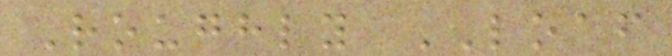Roughly LOAF
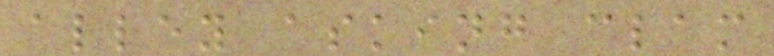alley asking clam
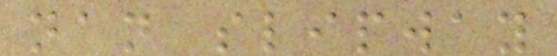nan slipway
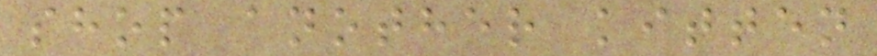shop another kitten
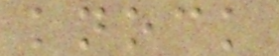knock
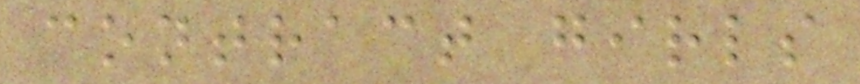contract girls
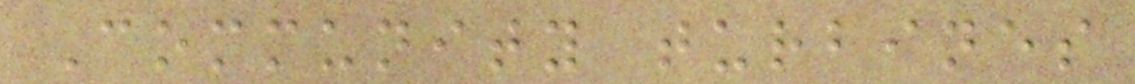Community turbines
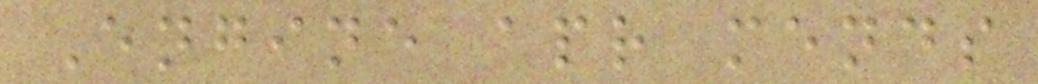Engine apr mends
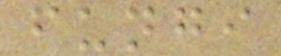fungi
